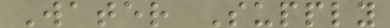Water Supply
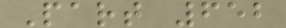Part 652
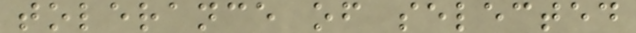tolerance of selected
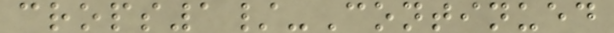crops1/-Continued
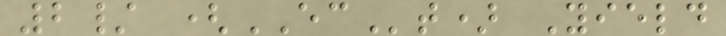2/ (ECt) Yield
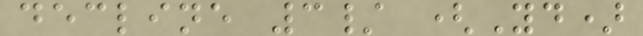decline 3/ (Yd)
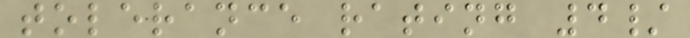tolerance rating 4/
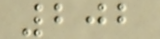202
